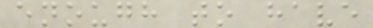enough to have
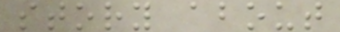story about
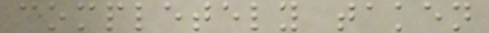completely taken
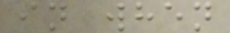in when
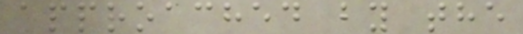approached by the
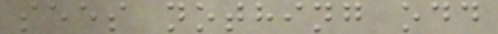sees nothing odd
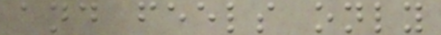and feels only
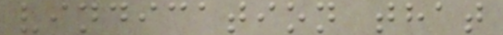vindication that
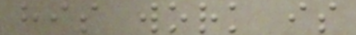his work is
